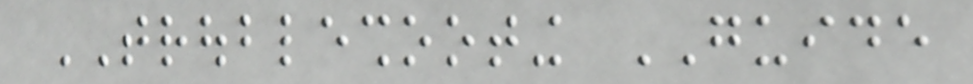TROUBLESHOOTING GUIDE
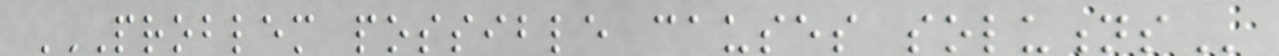PROBLEM POSSIBLE CAUSES SOLUTIONS
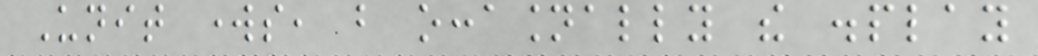Unit works, but occasionally the display
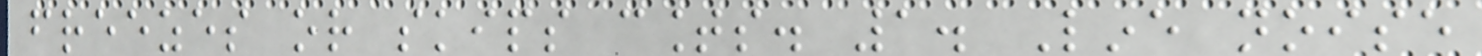freezes or skips counts. 1. Line noise
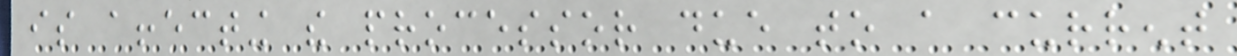is affecting the processor due to a current
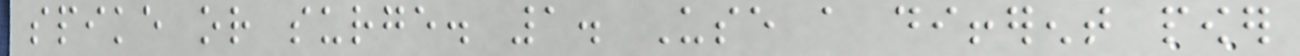spike or surge. 1. Use a different power
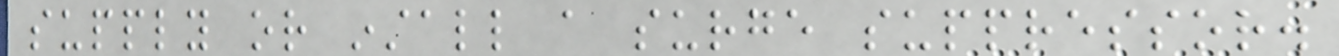supply or install a surge suppressor.
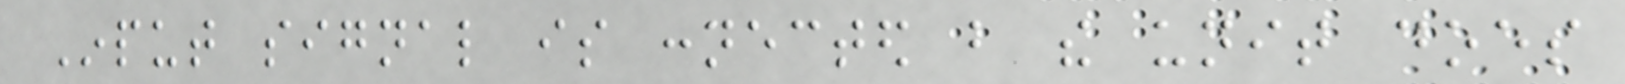Input signal is connected but the unit does
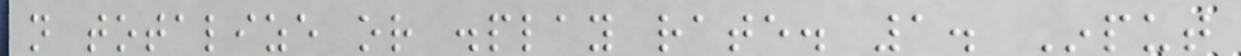not totalize or display rate. 1. Input
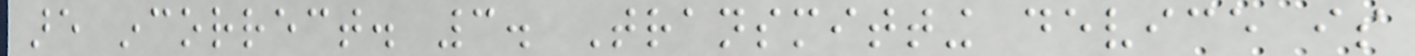are incorrect. 3. Transmitting device is
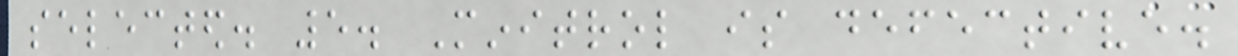selected. 5. Minitrol is defective.
